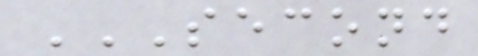SECOND
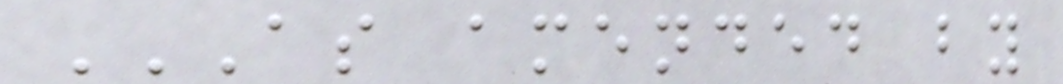AS AMENDED BY
